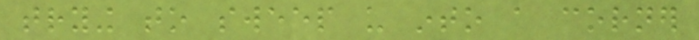trying to sweep us into a corner
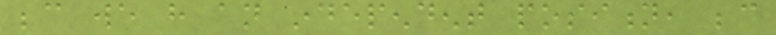because we have an independent position, because
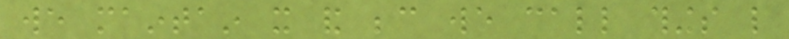we maintain it and because we call things like
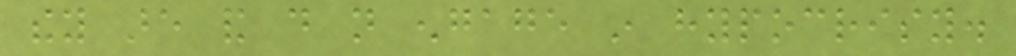they are and do not engage in hypocrisy.
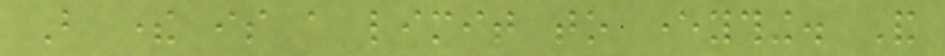But there is a limit to everything. And
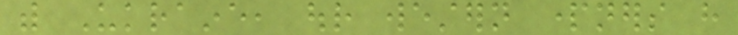with Ukraine, our western partners have
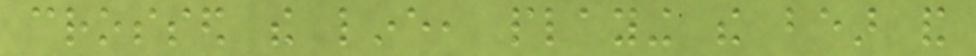crossed the line, playing the bear and
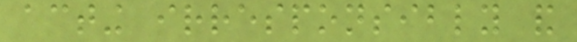acting irresponsibly and
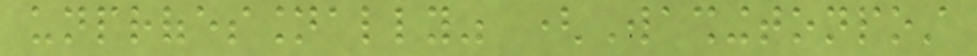unprofessionally" (Washingtonpost
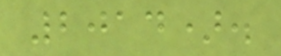2014).
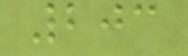203
